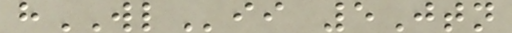hWLii 5Jtn
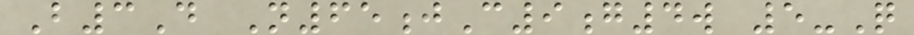B3D N65jC9g4w 5-Q
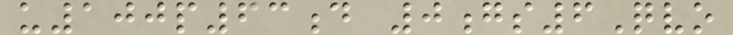u100p63d 0gs6Qvo
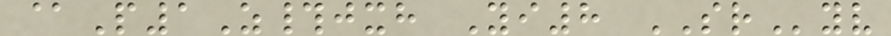@P1Z#jxh Yi8 SRyv
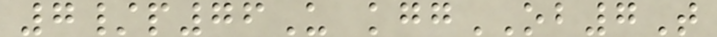7/p76U kggOB7T
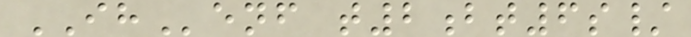IHenf t2bt6s/
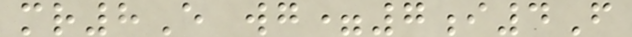mr8E wg=7i4F
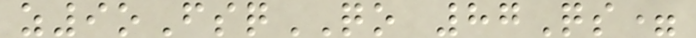z9oFsqQO 87Qs=
